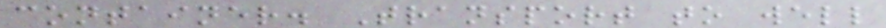container. Transport to well
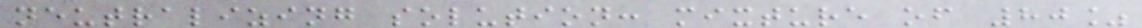neutralizing solution: mixture of 80%
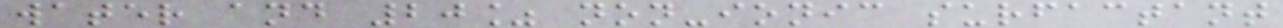water and 20% non-ionic surfactant
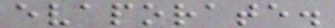evaporate.
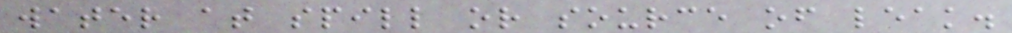water at spill or source of leak.
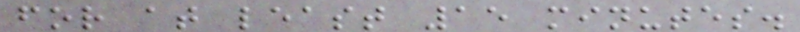for at least 15 minutes.
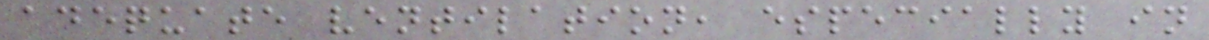adequate ventilation, especially in
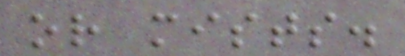or mists.
